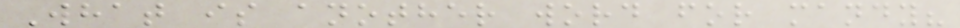What is another word for mandy?
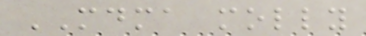MDMA molly
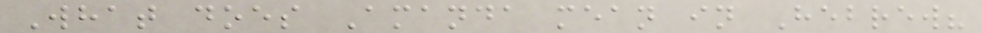What does Amanda mean in Hebrew?
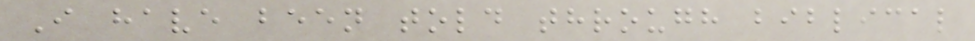I have been told through biblical
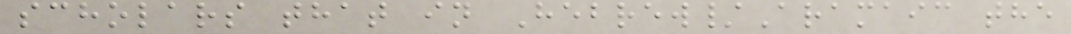scholars that in Hebrew/Aramaic the
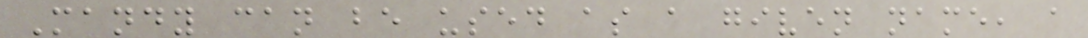Mandy can be used as a given name, a
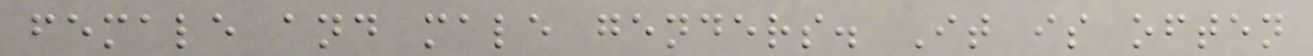female and male genders. It is often
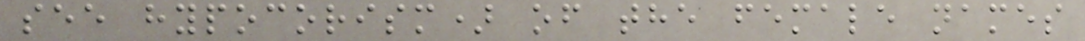see hypocorism) of the female names
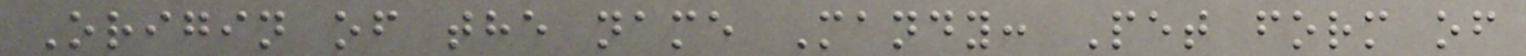Origin of the name Mandy: Pet form of
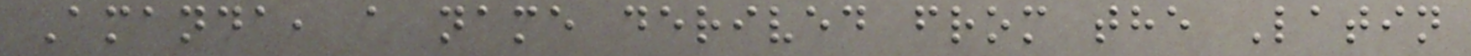Amanda, a name derived from the Latin
